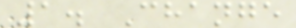1. Change
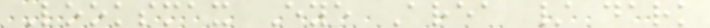Looksmax Eye Area / dark
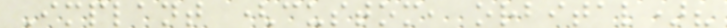Implant (custom, orbital)?
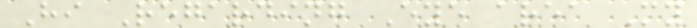Hi Regarding Eye area My
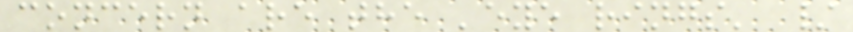concern are the 'eye rings' /
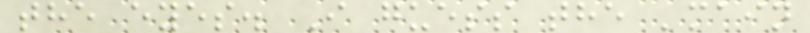the eyes. I guess the 'main
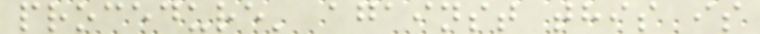procedure' against this is
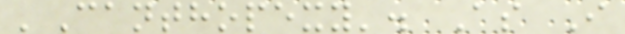'Canthopexy'. As I
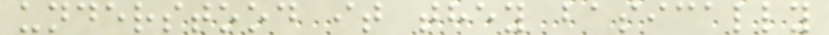understood it they basically
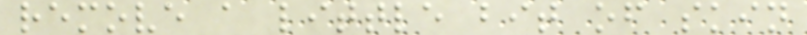remove a little bit of skin
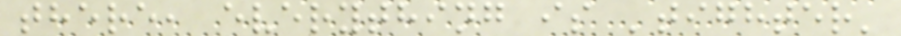there, everything is 'tighter'
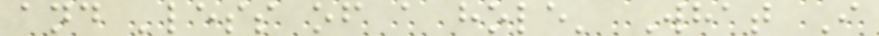and 'less of a hole' What I
